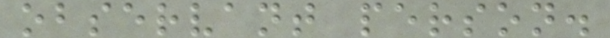observant person.
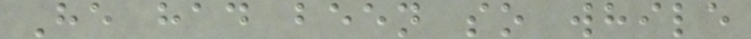He had been so while
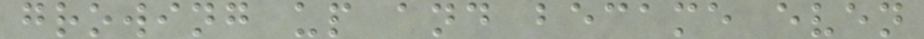growing up and became even
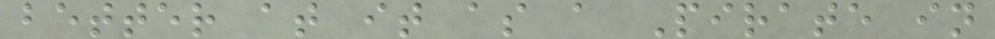better at it as a Pirate in
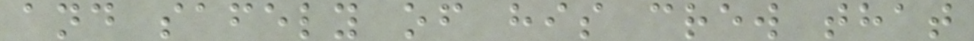and safely of his crew that
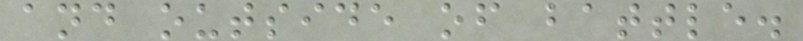and outside of battle.
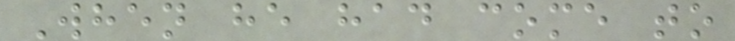When he had come to
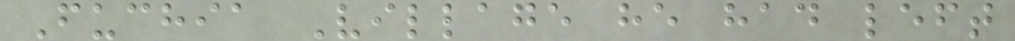Fuchia Village he had left
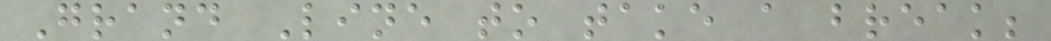Grand Line to take a break;
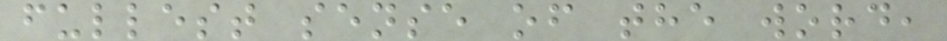fullest sense of the word,
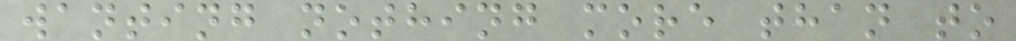wanting nothing more than to
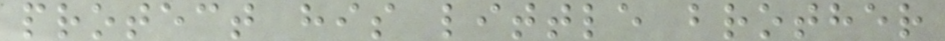protect his little brother
